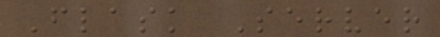Flask Server
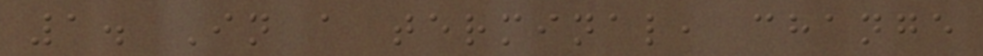1. In a terminal, change
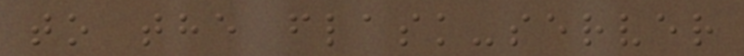to the flask-server
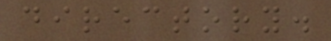directory.
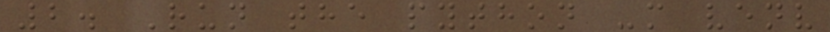2. Run the python -m venv
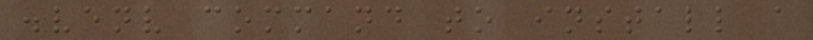.venv command to install a
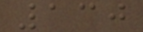130
